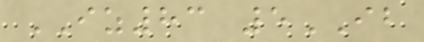IZ83 5IB
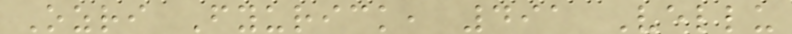Ozri Fyurick, 491 Vellu
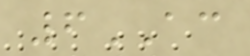6AC
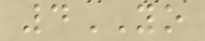4YO
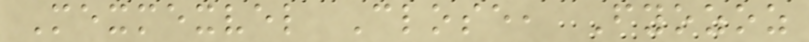Mexmexvel Close, Fyozoz
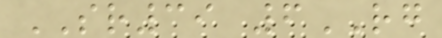SR39 6RG
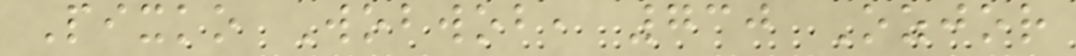Pixko Wobwob, 730 Ozjor
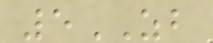5ZB
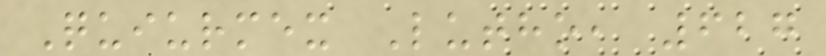Quiurmex Lutho, 627
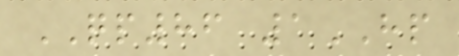QP86 1HP
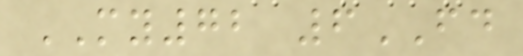MY72 6FD
